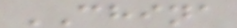CHINA
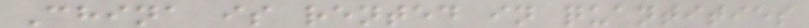China is rented in quantities
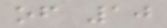of 10
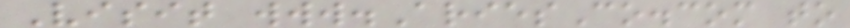Visit www.AriesCo.com to
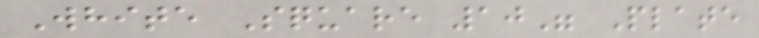White Square 10" Plate
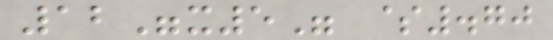12"x5" $.70
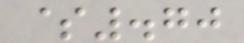$.70
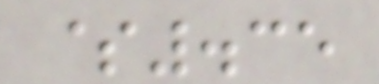$.35
